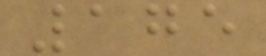175
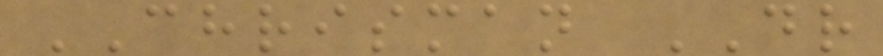CHRISMAN DR
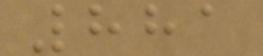881
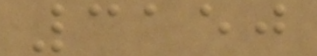3150
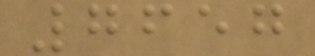7657
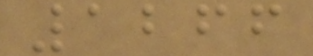1266
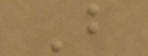B
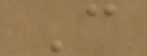C
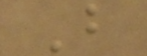B
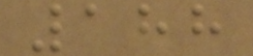188
